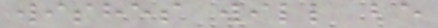wishes will be
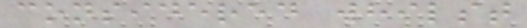considered whilst
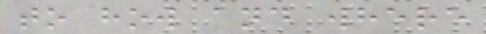to how and where
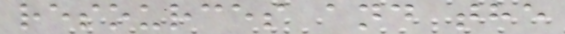resources and the
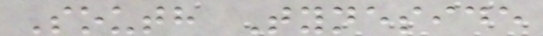South Tyneside
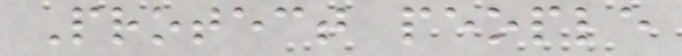Protect people
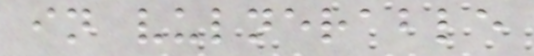in vulnerable
